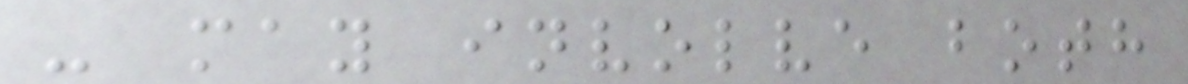- may involve both
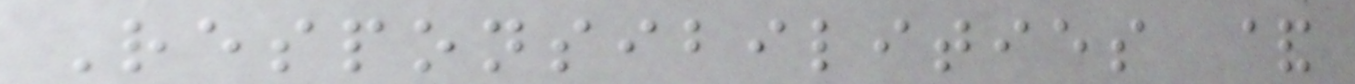Responsibilities &
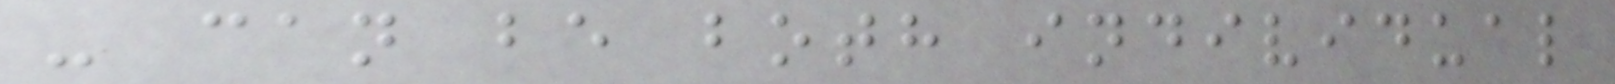- can be both individual
